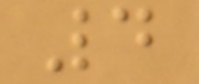4
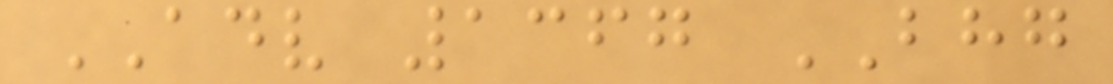ADV 1367 BHG
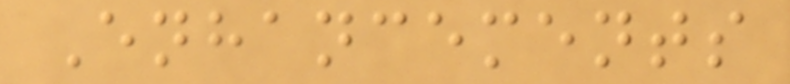Enhancements
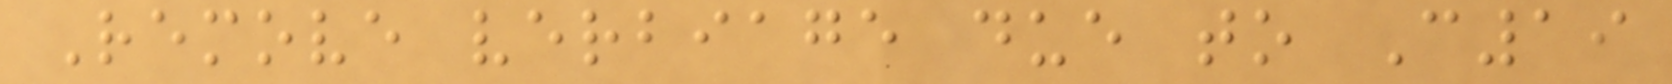Remove verbiage due to C19
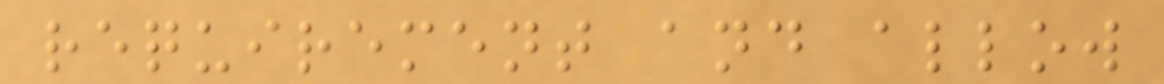requirement and allow
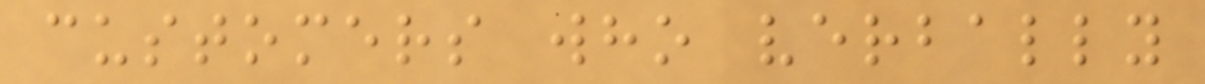customers who verbally
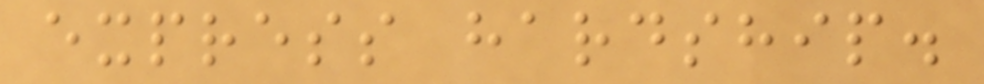express hardship.
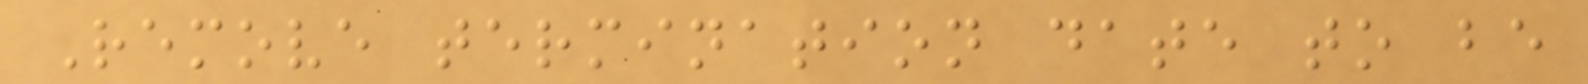Remove termination date to be
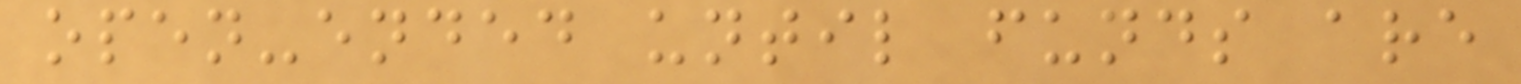open-ended until funds are
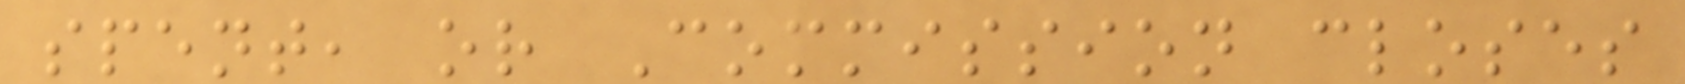spent, or Commission closes
